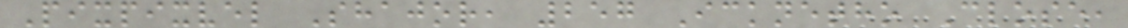Pixpixvel Shajor, 257 Icknetho Close,
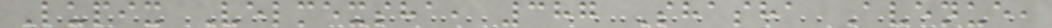Lupix Velmexsha, 387 Shasha Avenue,
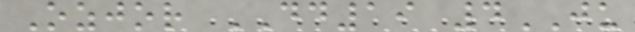Ozjor DD19 4JU
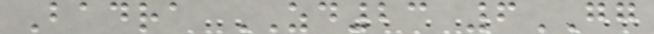Badra ZD23 6GG
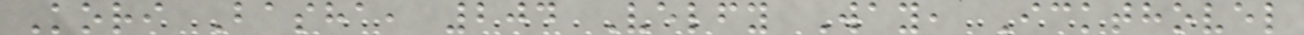Kori Basha, 204 Velfy Way, Ickthovel
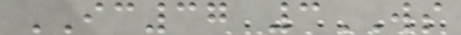IC37 3WS
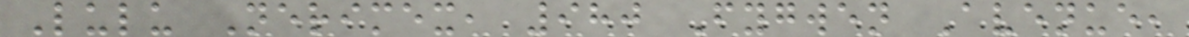Lulu Nerimex, 980 Fygwen Avenue,
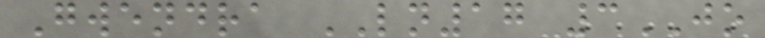Gwendra LN17 3JO
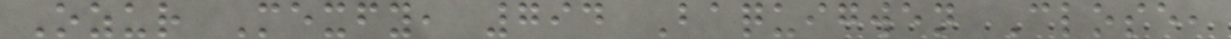Ozur Mexfy, 794 Baquigwen Close,
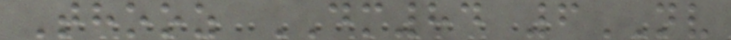Thooz DM84 6NV
